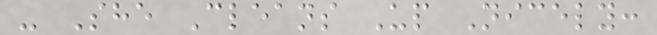- She Cleans Up Nicely:
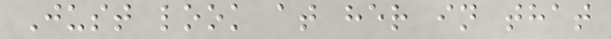Just look at her in that
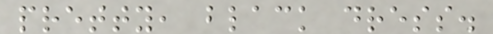pretty, black dress.
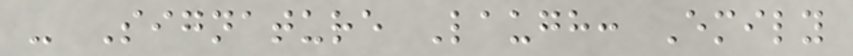- Signature Laugh: Emily
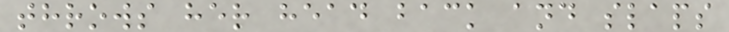throws her head back and slaps
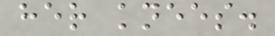her knees.
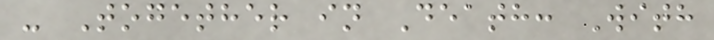- Together in Death: With
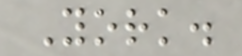York.
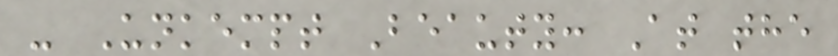- Unkempt Beauty: At the
